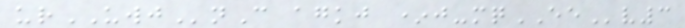urUWJnC agkj *j-mqEEv3
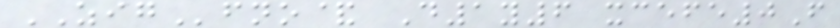ZIGfno& D1y6 xcefe0F
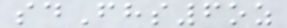sdFhs6oz
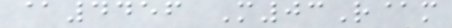@4456 M03R@m
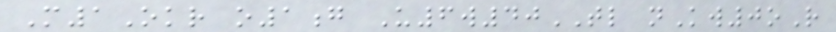M1Okr o1g U6w40TL nKw0oR
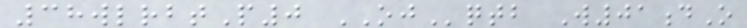38wlrbtP0 OJqtb W01dO
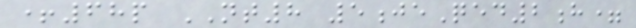+68p NT8 5jeQed2h=
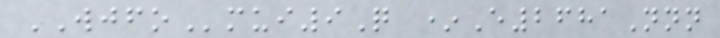WJFOmui9Q *E2681Nnn
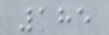185
